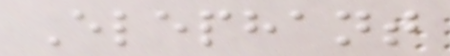Elephant
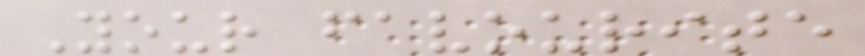Your favourite
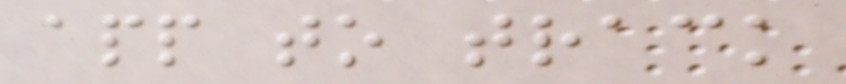app to track
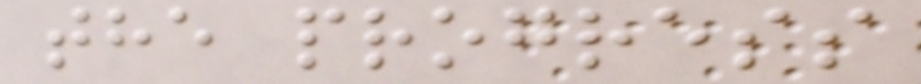the progress
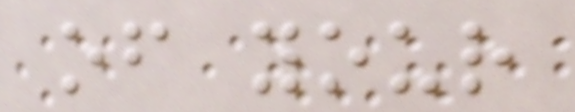of your
